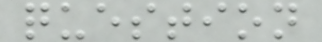question
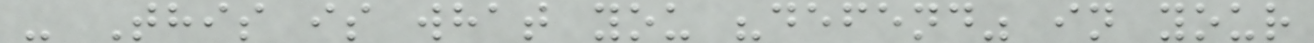- This is what you "defend" in your
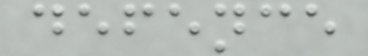defence
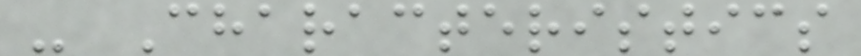- Characteristics
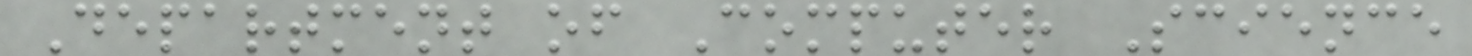Department of Computer Science
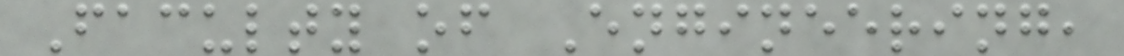Faculty of Engineering,
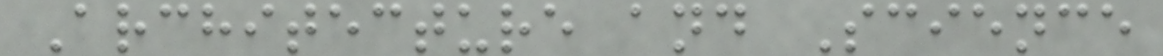Architecture and Science
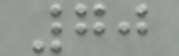70
